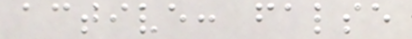active: false
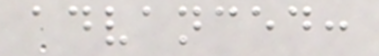advanced:
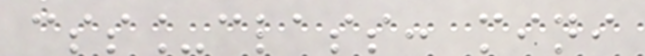css_class: mini
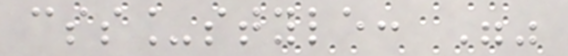css_style: ""
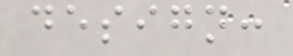design:
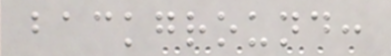background:
